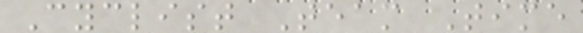Cyclist Team Time
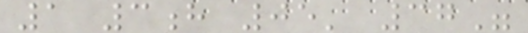1 3h 05' 37"
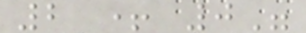2 + 0"
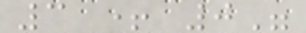3 + 0"
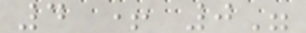4 + 0"
